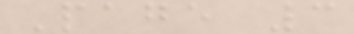Page 3
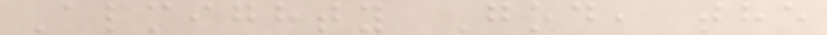Almighty God, the
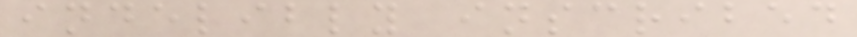indelibly inscribed
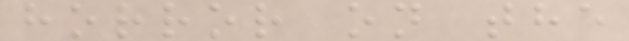horror on the
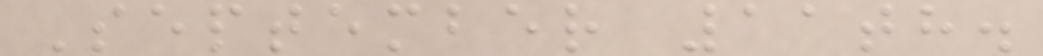September 11th.
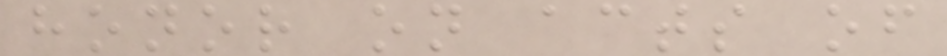honor on acts of
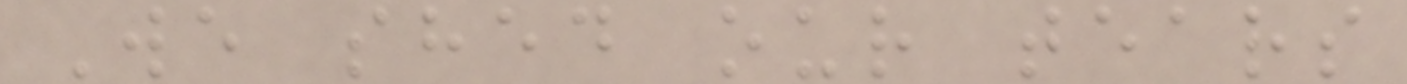We shed our tears
